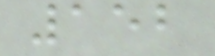152
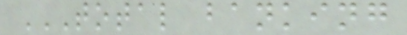TOTAL BANKING
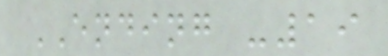ENDING -19
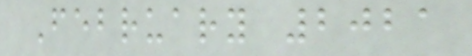February 2021
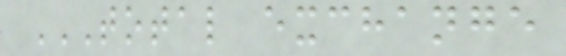TOTAL EXCHANGE
